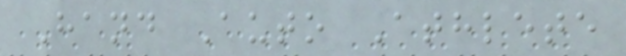Hand Auto Athlete
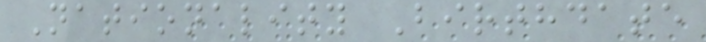Nationality Birthdate
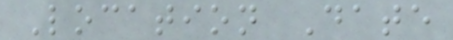Location Date
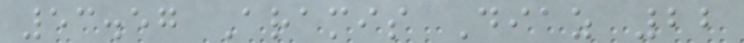53.57 Aramis Diaz 22
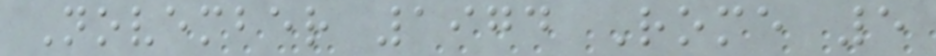November 1974 Rome 5
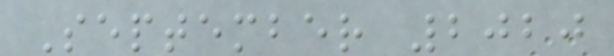September 2020
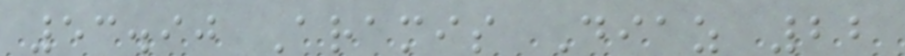53.90 Aramis Diaz 22
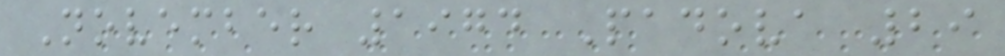November 1974 Padova 29
